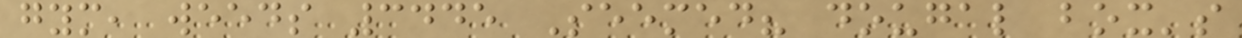gym, weeds 3445 Seemed? dougal box's
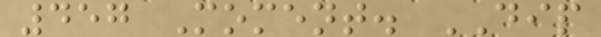457 Moment. DIP
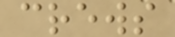crews
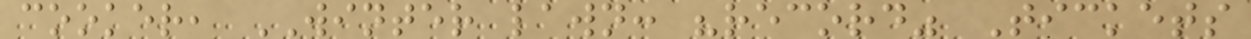cooker, WINTER lawn: "record" Tickets
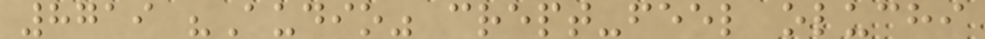8719 "Audio" crept-feel oluchi
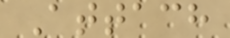Attach
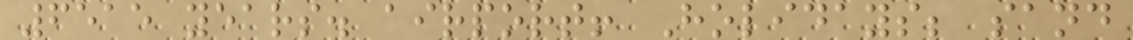6515 years. airport! Holidays; sand
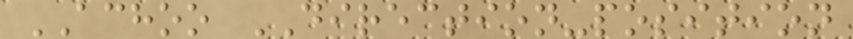ACHOO DIRECTION-position
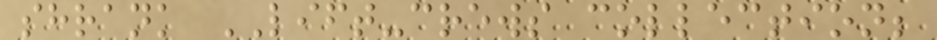shrank LIFT-crews collection;
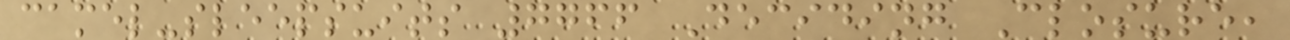camel-sleepsuits 7766 Deciding Closure,
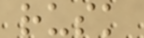rusk
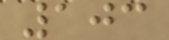103
